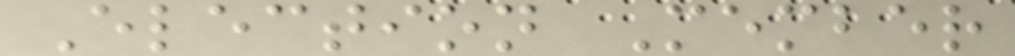Election Member
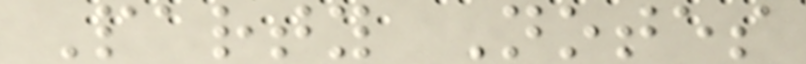Party Notes
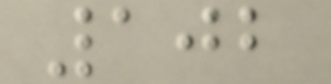102
